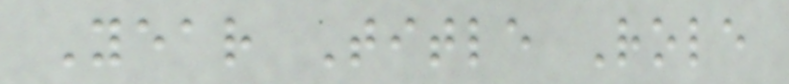Year Title Role
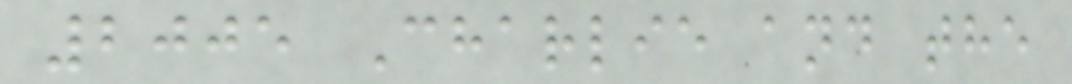2005 Charlie and the
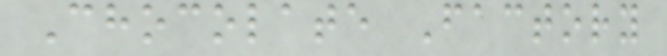Chocolate Factory
